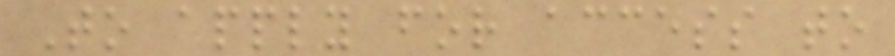To apply for access to
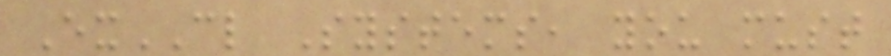ExCL Systems, you must
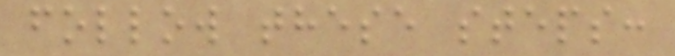follow these steps:
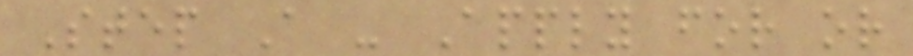Step A - Apply for or
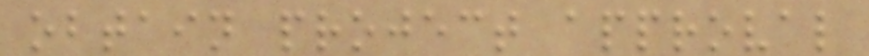obtain project approval
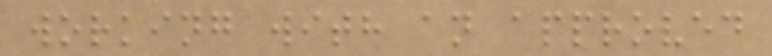working with an approved
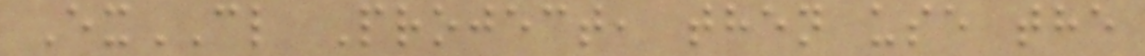ExCL Project, then use the
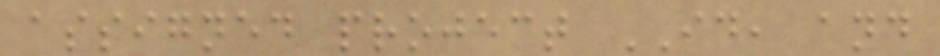assigned project ID, and
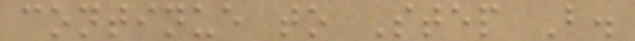continue to Step B.
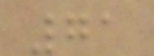71
